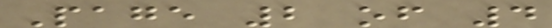Page 2 of 4
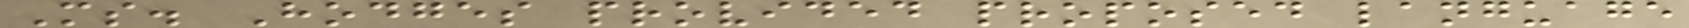Ms. Hodges provided proposed language
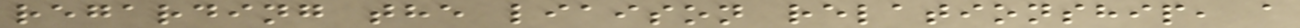regarding the liaison relationship, a
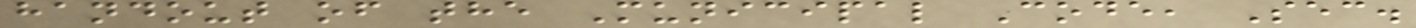handout of the Municipal Code, Sec.
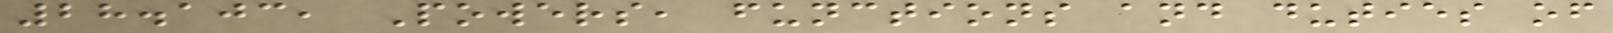28.103, Powers, functions and duties of
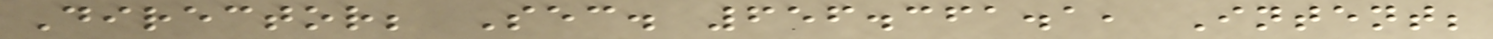Director; Sec. 656.361.1, Intent;
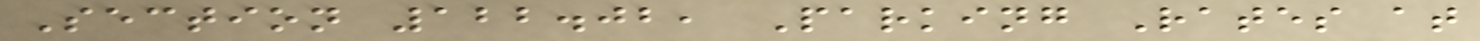Section 122.02, Parking Rates at
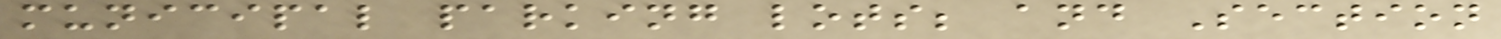municipal parking lots; and Section
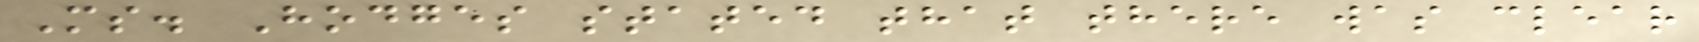Ms. Hodges stated that there was clear
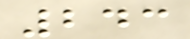243
